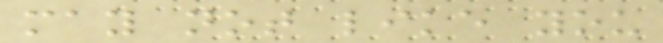may not like you
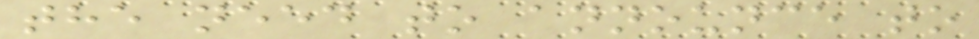the need to announce to
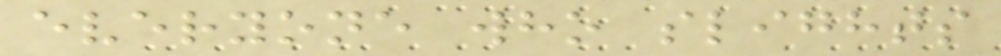everyone who slights
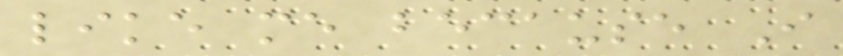like me because I
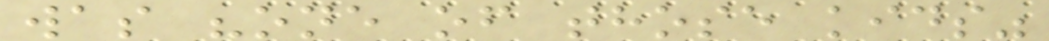was "one of those kids"
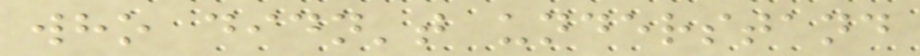who didn't understand
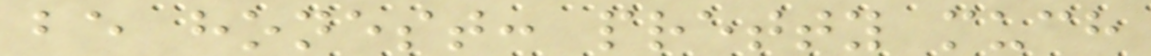be honest: pretty much
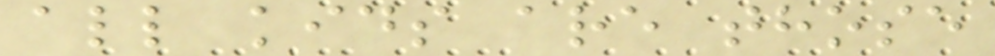all kids are those
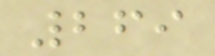269
